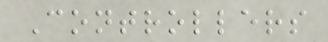Controllers
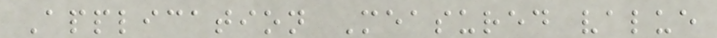Application Measured value
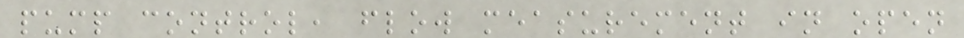pump control, flow measurement in open
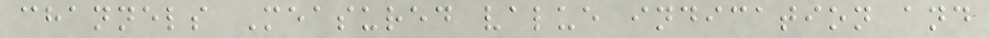channels Measured value indication and
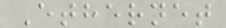Ethernet
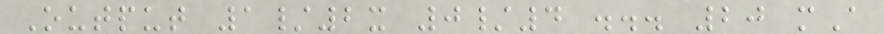Output 1/2x 0/4 ... 20 mA
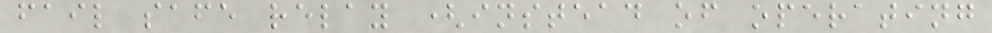fail safe relay (instead of operating
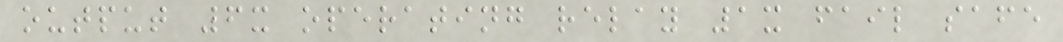output 6x operating relay 1x fail safe
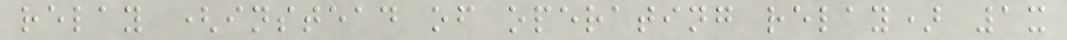relay (instead of operating relay) 1x
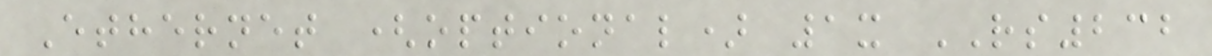Ethernet (optional) 1x RS232
